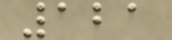121
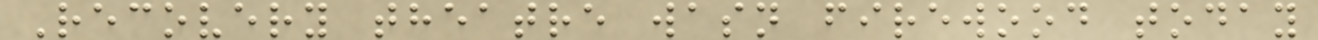Recovery theatre wasn firewood today
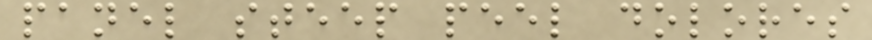panel steep peel dolores
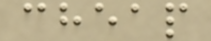cheap
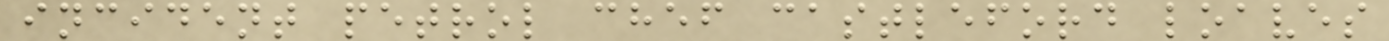incident petrol chef castleford loaves
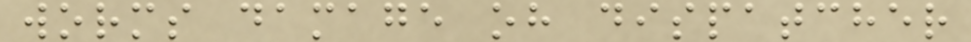worms damage oh dispatcher
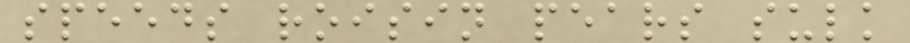speeds roisin pears sulk
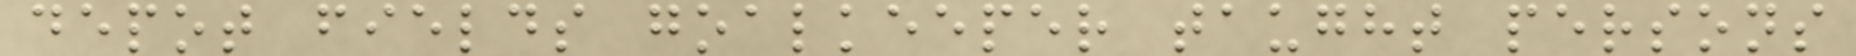depot fields goalkeeper taught persons
